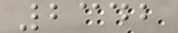2342
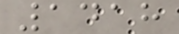1418
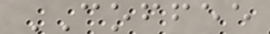COFFEE
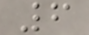6
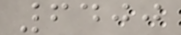6400
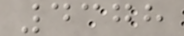4378
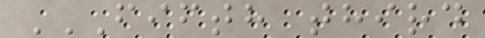FIFTH THIRD
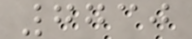7730
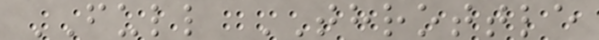FULL THROTTLE
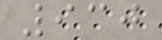930
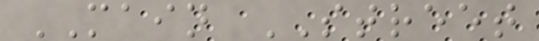MAIN STREET
